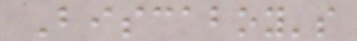Biscaboy's
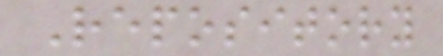Repository
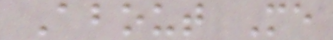About Me
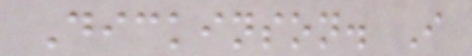Dickinson. I
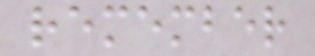remember
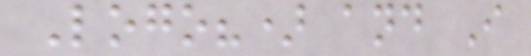Logo?) and I
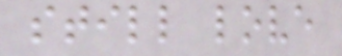still love
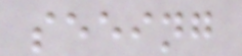seeing
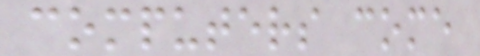computers come
